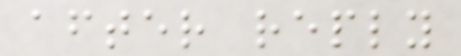after reply
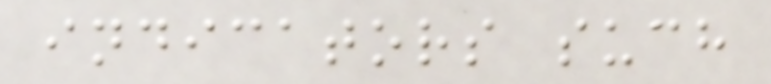indicators such
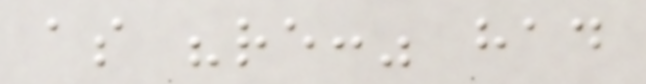as "re:" had
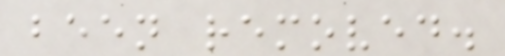been removed.
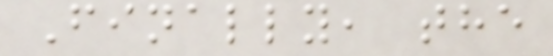Finally, the
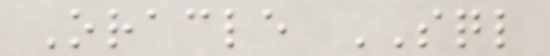Oracle SQL
